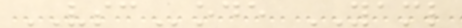VSCode YAML
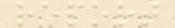report
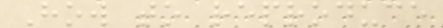How to reproduce
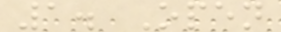1. Open
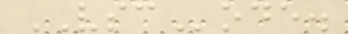VSCode.
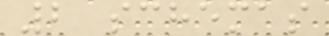2 schemas
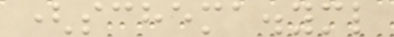(schema.yml
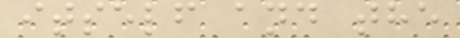itself and the
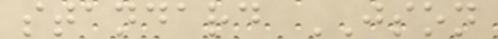standard JSON
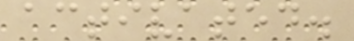activated.
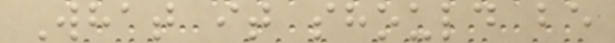What it should be
